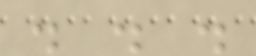. . .
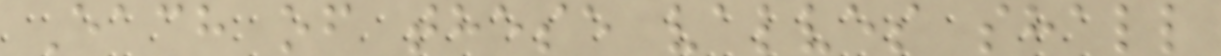Each of these valves shall
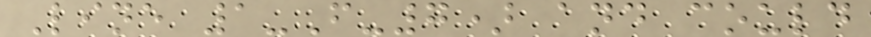Line 1-F-7) and could
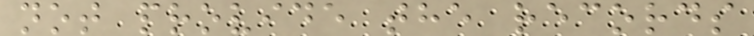not provide the records
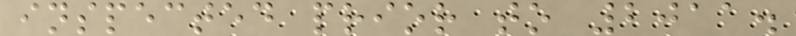inspected prior to 2011.
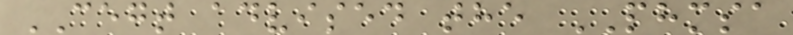CEGT advised the PHMSA
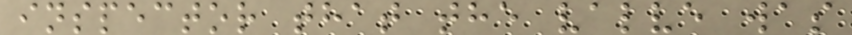inspector that the valve was
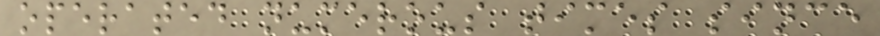operated numerous times since
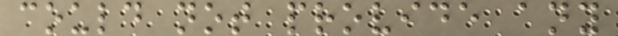could not provide any
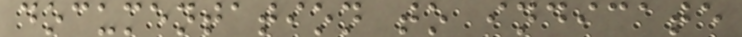documentation to indicate
